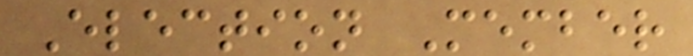Election Member
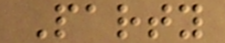Party
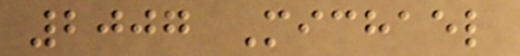2007 Michael
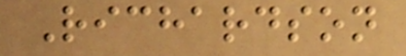Richardson
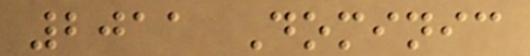2011 Dominic
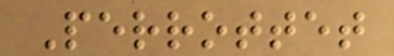Perrottet
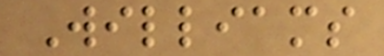Williams
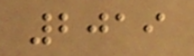2019
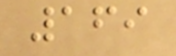169
